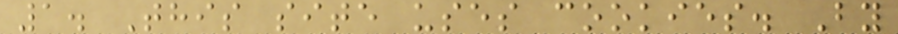1. This site uses cookies. By
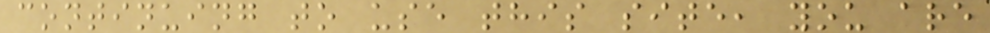continuing to use this site, you are
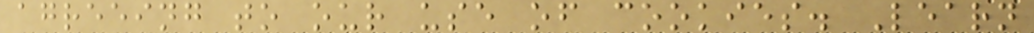agreeing to our use of cookies. Learn
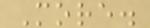More.
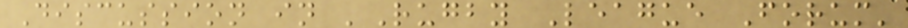Discussion in 'Rugby League Forum'
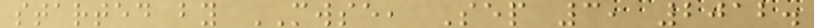started by MWSE, Sep 3, 2012.
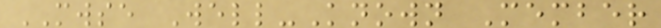MWSE Well-Known Member
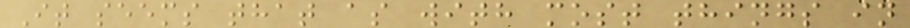It seems that as with most things in
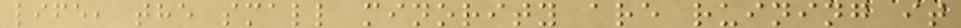life, the small minority are ruining it
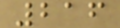216
